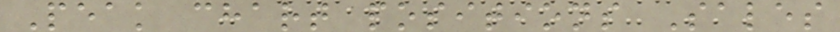Peak chart positions Sales
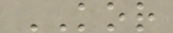KOR
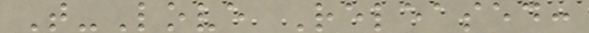T-Love Released:
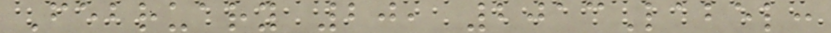February 20, 2013Label:
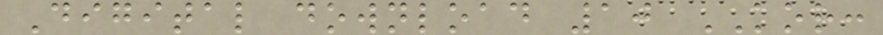Digital download 10 KOR:
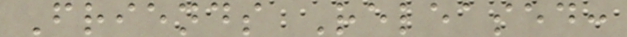Friends Released:
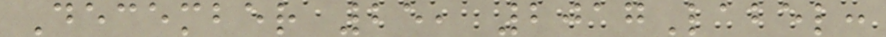December 25, 2017Label:
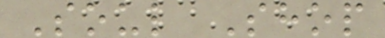Soul Shop
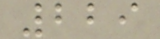229
